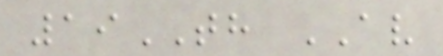19TH AV
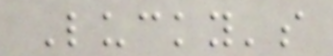Lucky's
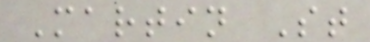Martin St
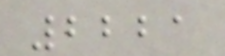2221
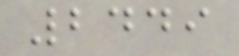2449
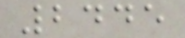2445
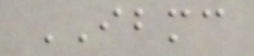IBMC
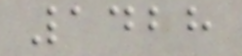1428
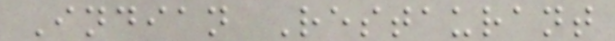Indian Restaurant
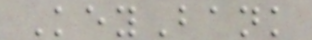KeyBank
